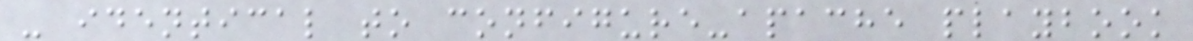- identical to configure-apache playbook
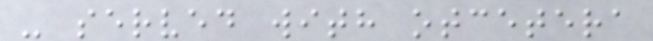- served with otcetera
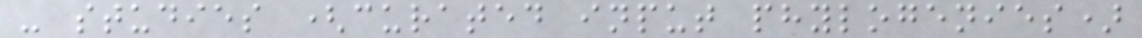- studies (curated input phylogenies)
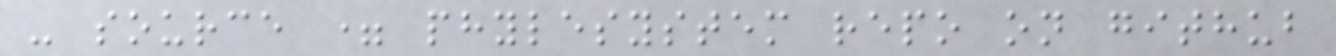- source = phylesystem repo on github
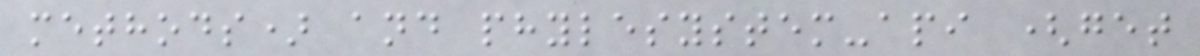methods) and phylesystem-api (get
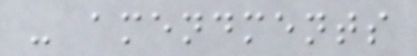- amendments
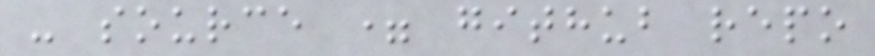- source = github repo
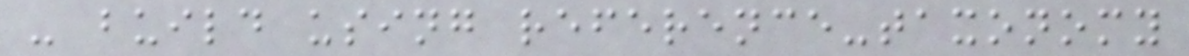- build using reference-taxonomy
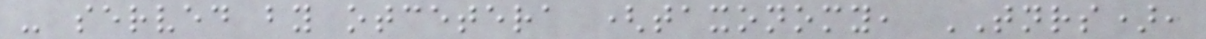- served by otcetera (taxonomy, TNRS),
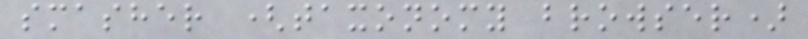smasher (taxonomy browser)
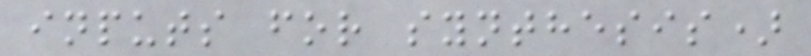inputs for synthesis)
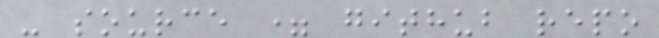- source = github repo
